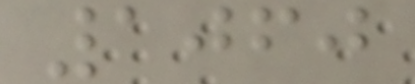1060
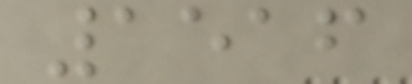1516
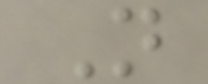N
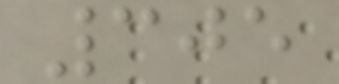305
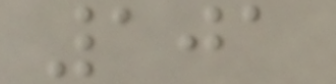101
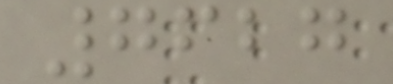7627
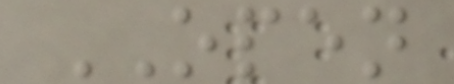OPEN
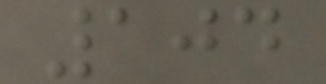104
